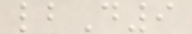lbD9
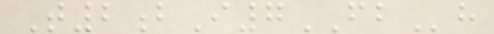T2bI7FBh
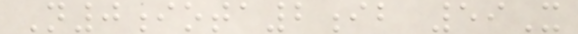N0iota2ib 59X
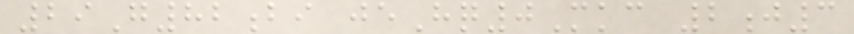29G82bi jeHq0Mkc 2j3
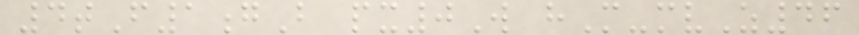4tF1gB px0W hM-mvZ46
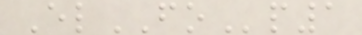ElFOp1
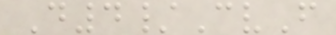D4/CvF
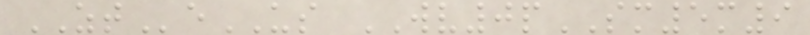ZTeUS WV0pSM5m9
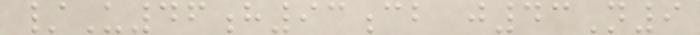/U46h93cb j43N9
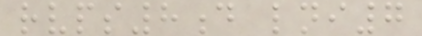rvps8d lni7
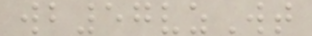wb57vzWt
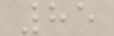85
